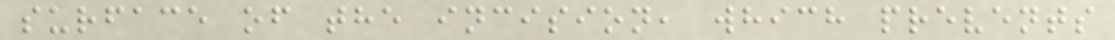surface of the incision, which prevents
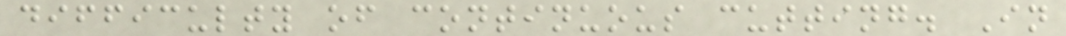difficulty of continuous cutting. In
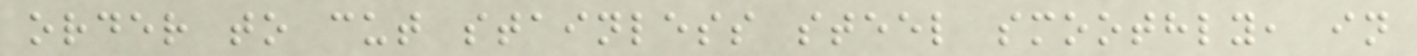order to cut stainless steel smoothly, in
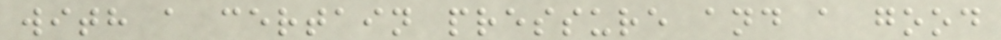with a certain pressure and a good
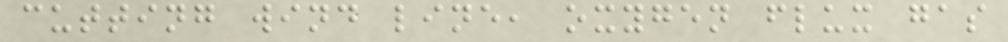cutting wind line, oxygen flux gas
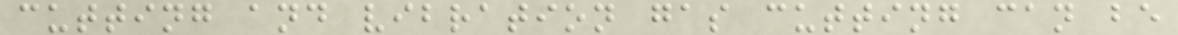cutting and vibration gas cutting can be
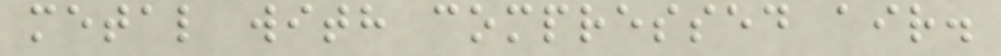metal with compressed air.
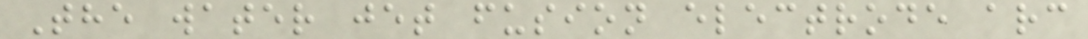The water jet fusion electrode arc
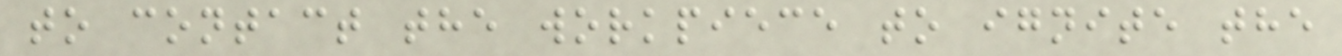to contact the workpiece to ignite the
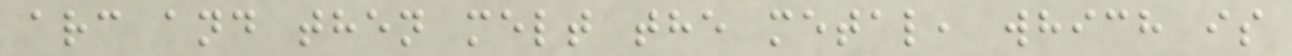arc and then melt the metal, which is
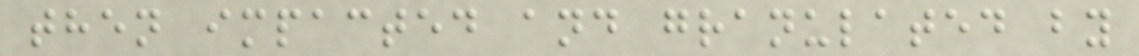then impacted and granulated by
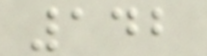142
